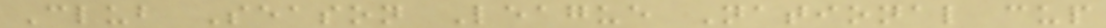Club Season League National cup
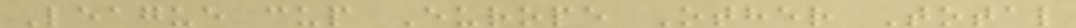League cup Europe Other Total
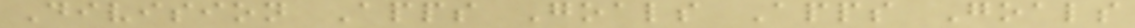Division Apps Goals Apps Goals
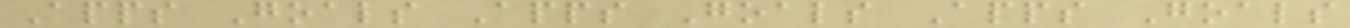Apps Goals Apps Goals Apps Goals
